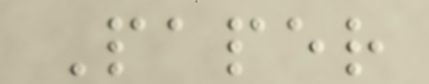Paper
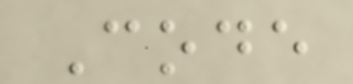Code
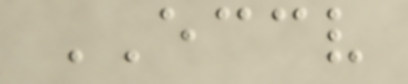ECCV
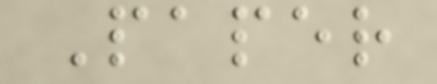Paper
